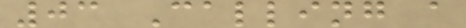03 Calling a
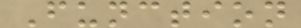Function
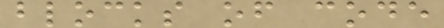blocks of code
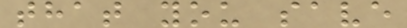that you save
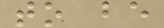to be
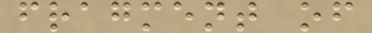fragment of
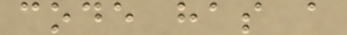code has a
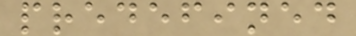predefined
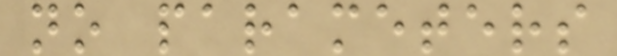no parameters
